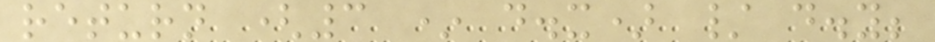return (3 * d.x) / d.y;
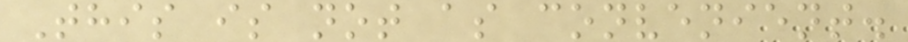This is not as convenient.
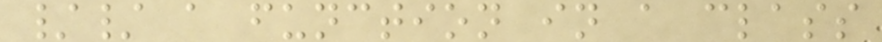// a function in a class
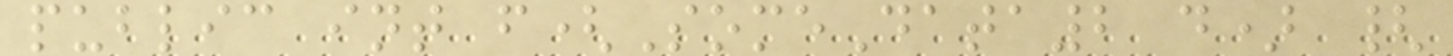public int f(SomeData2 d) {
